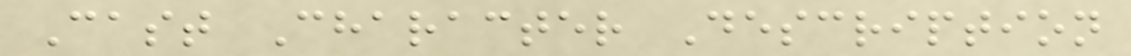Cast Character Description
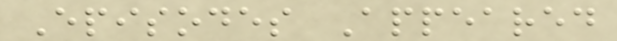Episodes Appeared
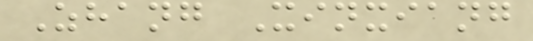Zhang Xinxiang
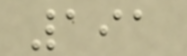191
